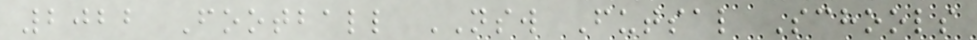2022 Football NSW Futsal Schools
